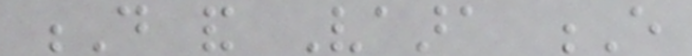D and Vaara E
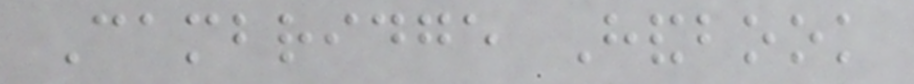Cambridge Handbook
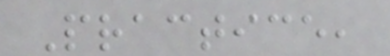Practice,
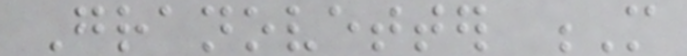Granovetter M
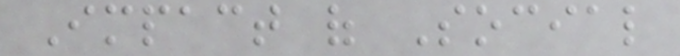Impact of Social
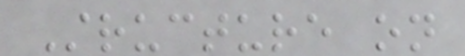Structure on
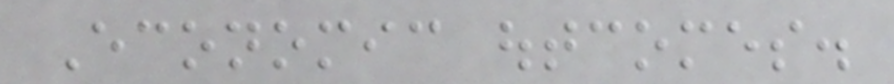Economic outcomes.
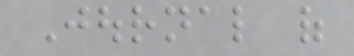Journal of
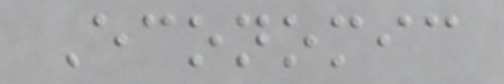Economic
